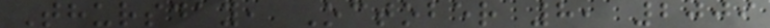Thursday, October 8, 2009
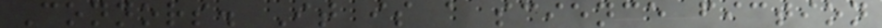Connors. It is a science fiction
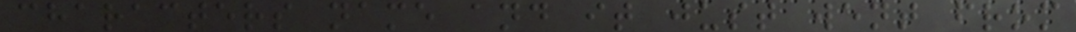characters name and it just went from
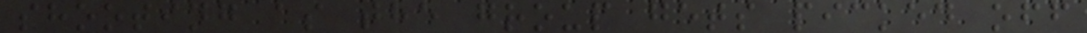shooting as the group gets picked off
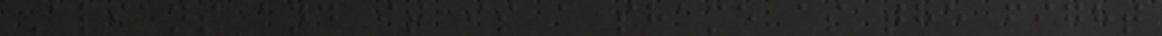Aliens and it is a shame as the fight
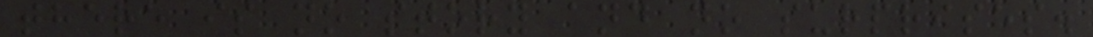there is no story and no surprises.
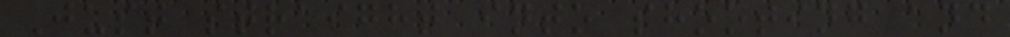Just straight into shooting and
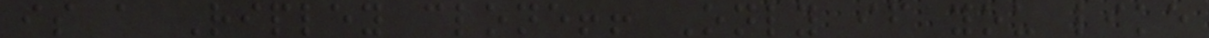is a Ripley clone!! Only if you like
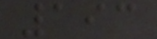193
